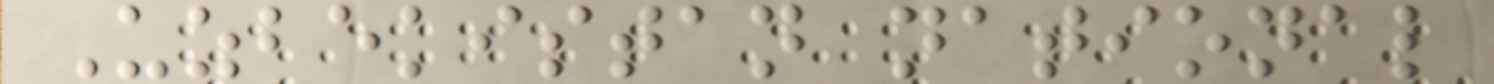Uzbekistan national
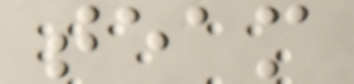team
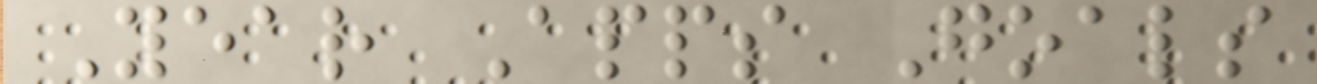Year Apps Goals
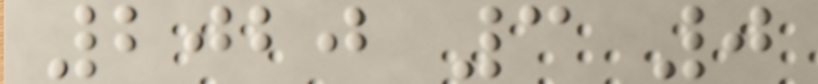2020 3 0
